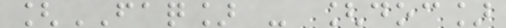[FAQ] - [doc]
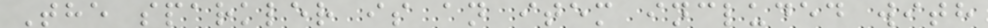The sparkler is an item included with
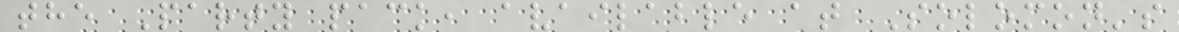the Party pack, available at Solomon's
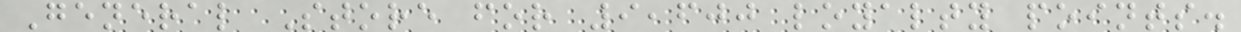General Store for 9,600 loyalty points.
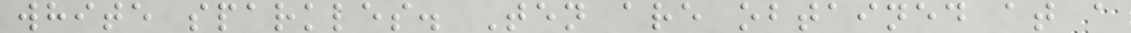white sparkles. Ten are obtained at a
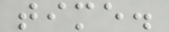time.
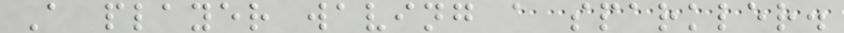A player waving a sparkler.
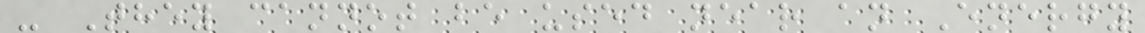- They cannot be used near an Energy
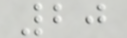20
